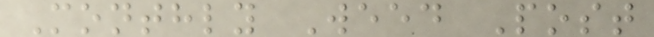Monthly Weed Post
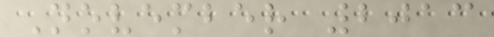November 2013
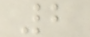2
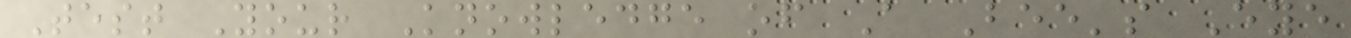Test Your Knowledge of A Bee's Eye
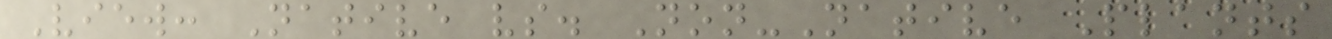View: Native vs. Non-Native Plants
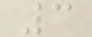3
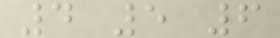4 5 6
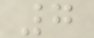7
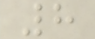8
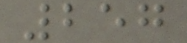257
